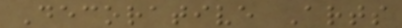Decorative Arts
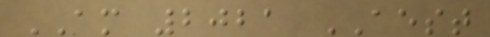AM 2021 AEST
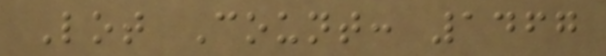Lot Count: 1467
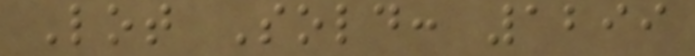Lot Sold: 1299
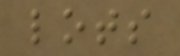lots
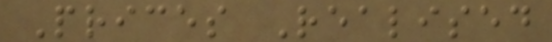Prices Realised
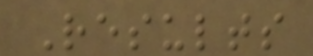Results
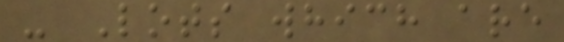- Lots which are
